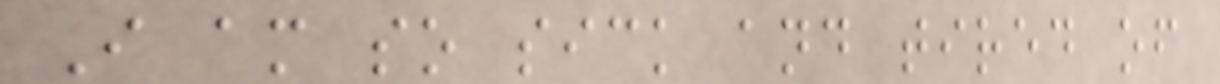I am so sick and tired of
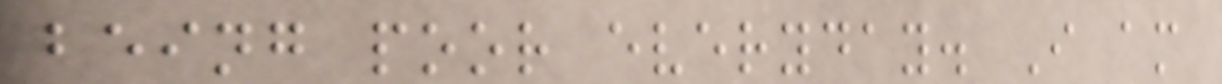being poor everyday. I am
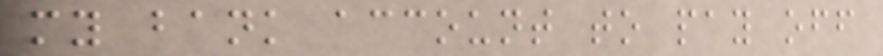my bank account to pay off
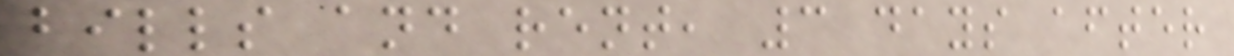bills and rent, 3 days after
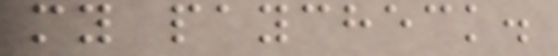my paycheck.
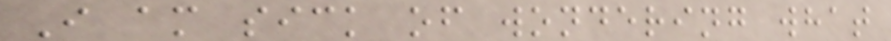I am sick of wondering what
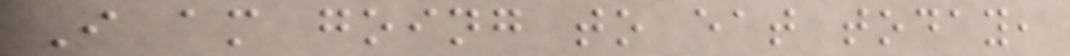I am going to eat today,
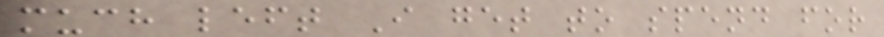much left I get to spend for
